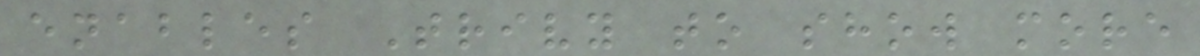enables Trivy to show more
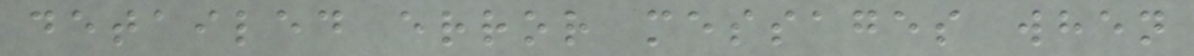detailed error messages when
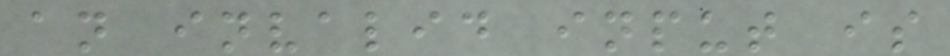an invalid input is
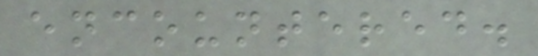encountered.
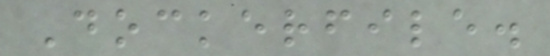Dockerfile.
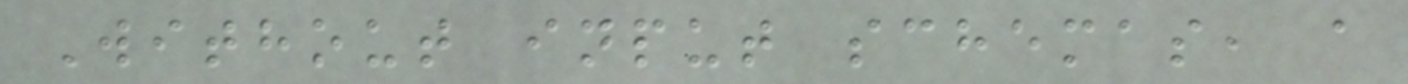Without input schemas, a
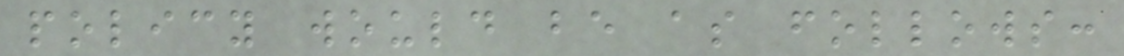policy would be as follows:
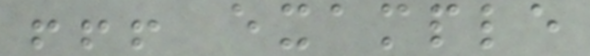!!! example
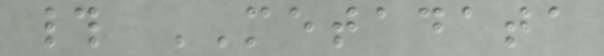# METADATA
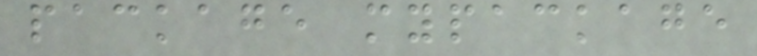package mypackage
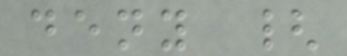deny {
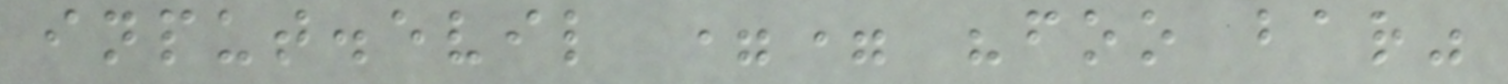input.evil == "foo bar"
